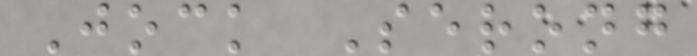Jock Serong
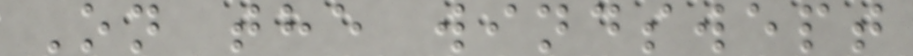On the windswept
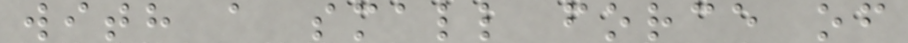with a small force of
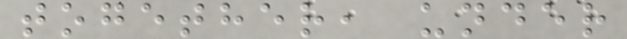together, under
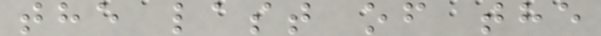the last of the
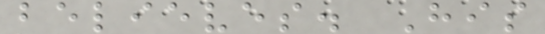believes. His
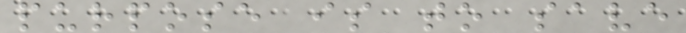purpose is to save
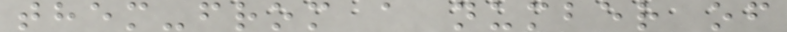them-from a number of
